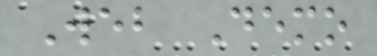Web Demo
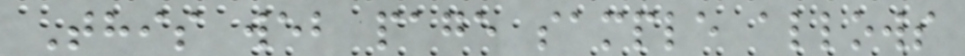This web page sample allows
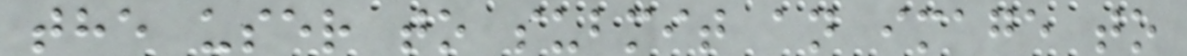the user to submit an image to
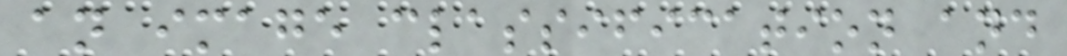an image classification and
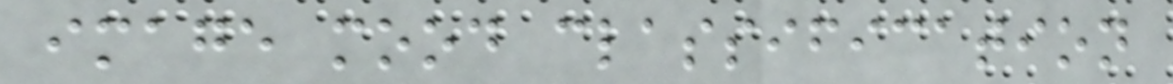image mood classification
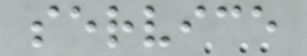service
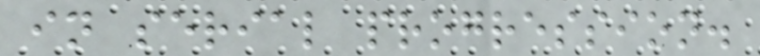in serial progression.
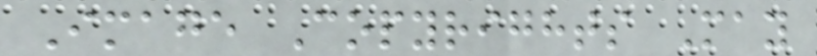Image Copyrights May
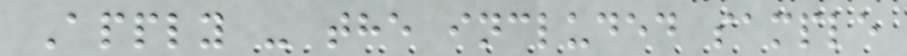Apply - the included sample
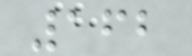162
